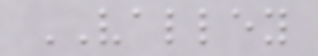VALLEY
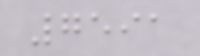7591
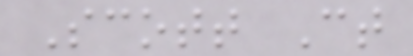Scott Ct
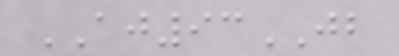AJ93JB
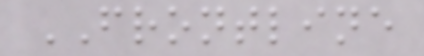FRONTLINE
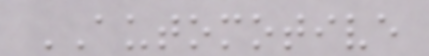AUTOMOTIVE
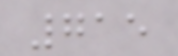715
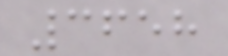3658
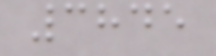3845
